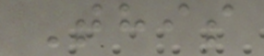This
